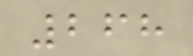268
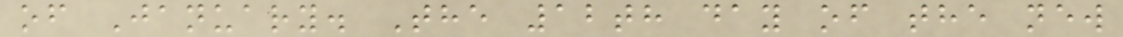of January. The 12th day of the new
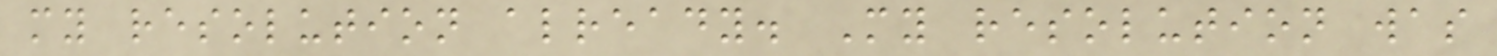my resolution already. My resolution was
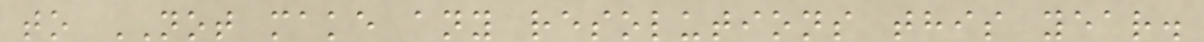to NOT make any resolutions this year.
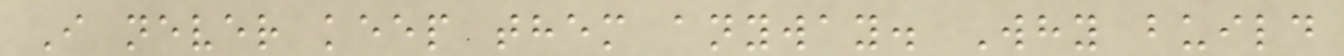I never keep them anyway. Why build
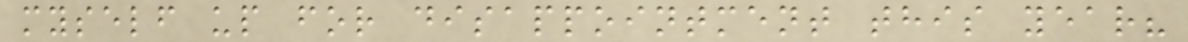myself up for disappointment this year?
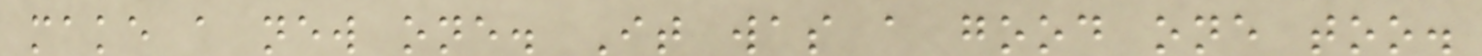make a new one. It was a good one too.
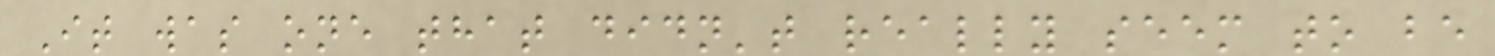It was one that didn't really seem to be
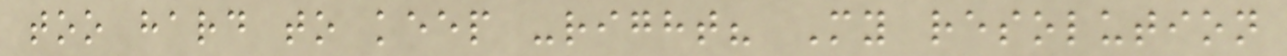too hard to keep -right? My resolution
